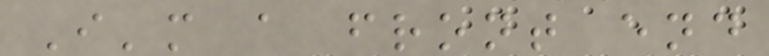I'm a front end
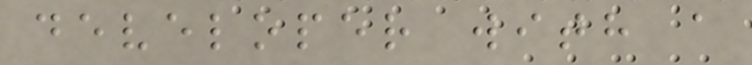developer with a
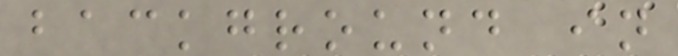background in
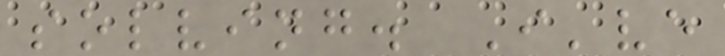solving. I've
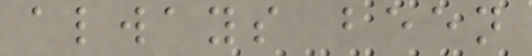always been
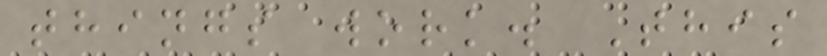things work. This
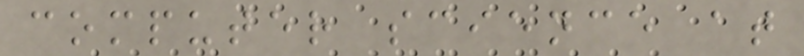computer science at
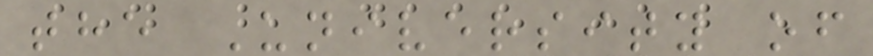the University of
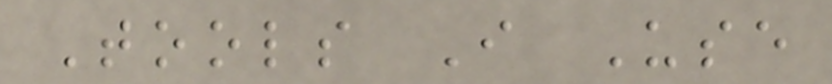Tools I Use
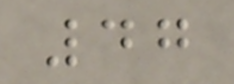47
